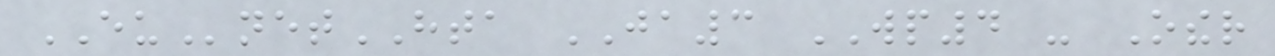EUnetHTA JA3 WP4 - Other
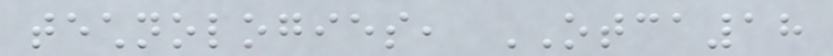technologies, OTCA18
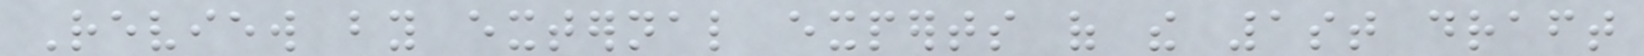Review by external experts of the 1st draft
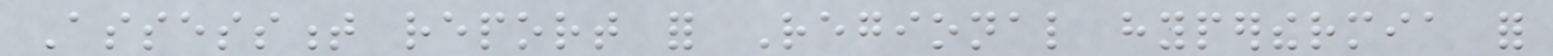Assessment report for Regional hyperthermia for
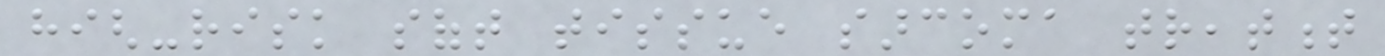high-risk soft tissue sarcoma treatment
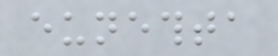eunethta
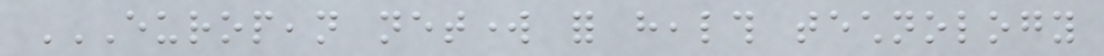EUROPEAN NETWORK FOR HEALTH TECHNOLOGY
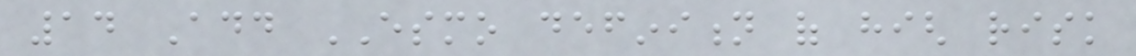14 Add ESMO definition of high risk
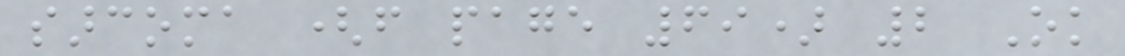sarcoma (from page 69) 2 Ok
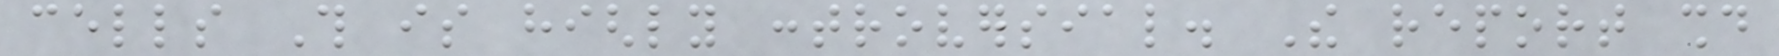cells This is highly controversial. The report should
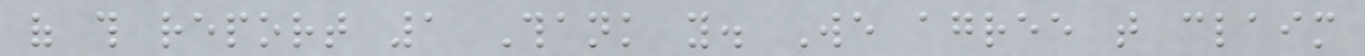of this report 1 Thank you. We agree that claim
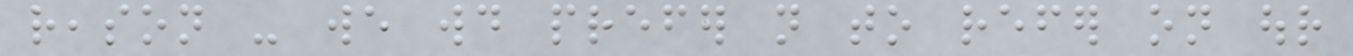reason - we would prefer not to refer on our
